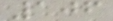106
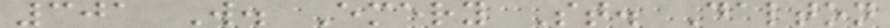301 W. Emery St. Dalton
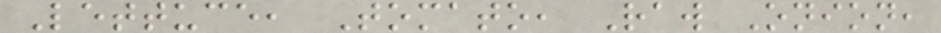Lettuce, Tomato, Raw Onion,
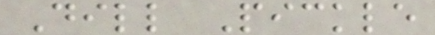Dill Pickle
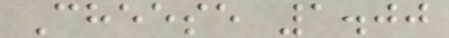Cheese 1.00
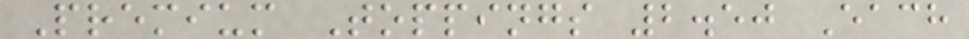Premium Toppings 2.50 Each
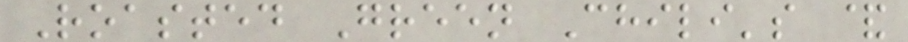Roasted Green Chili's &
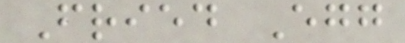Fried Egg
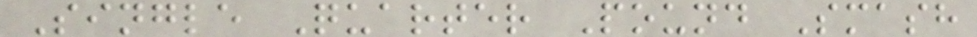Single Quarter Pound Smash
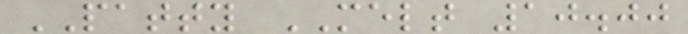PATTY MELT 10.00
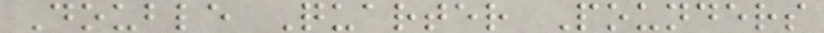Double Quarter Pounders
